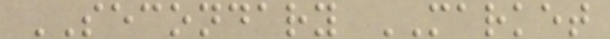SECONDARY MARKET
